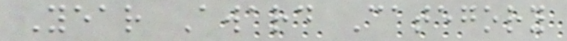Year Award Category
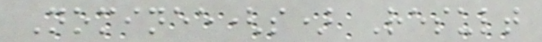Nominee(s) Result
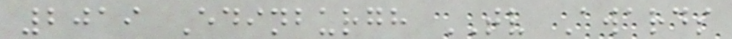2019 Edinburgh TV Awards
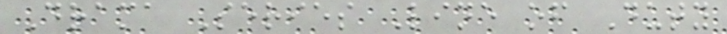Drama Series Line of Duty
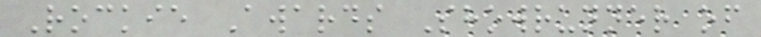Rockie Awards Showrunner of
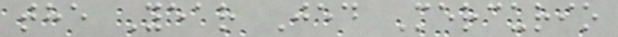the Year Jed Mercurio
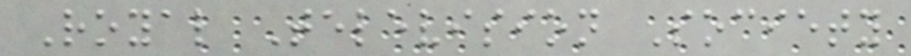Royal Television Society
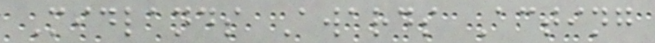Midlands Awards Acting
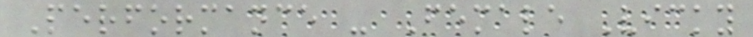Performance - Female Vicky
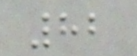82
